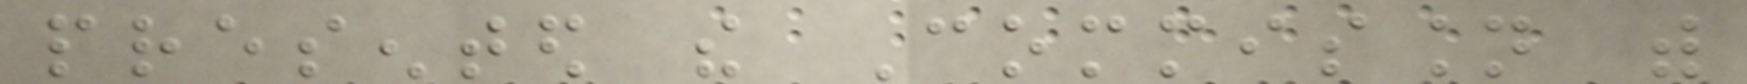presented the Commission with
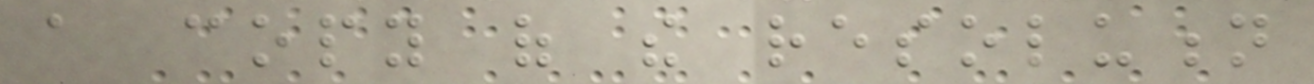a copy of the resolution
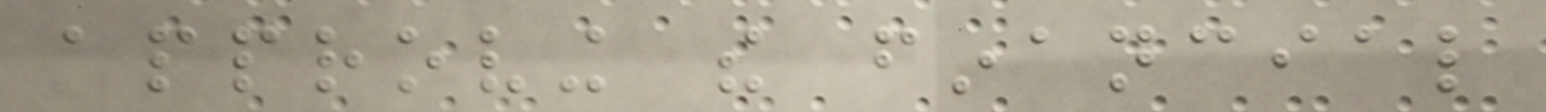approving the financial
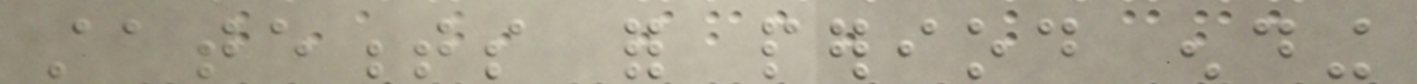statements for period ending
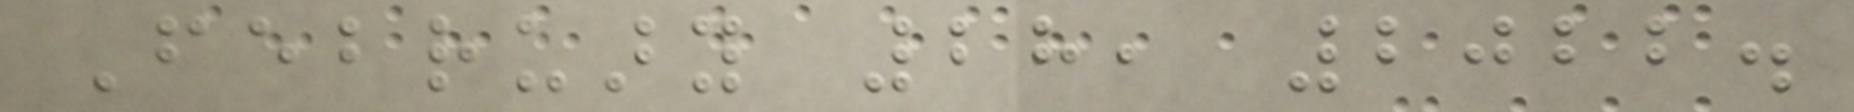February 28, 2022.
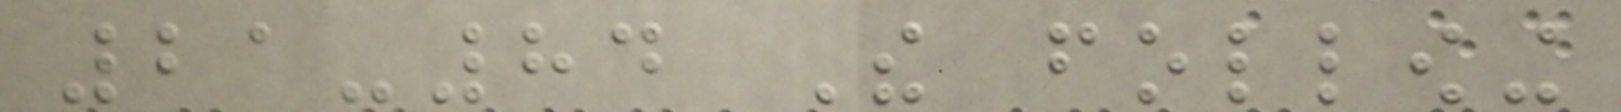21-84 The following
